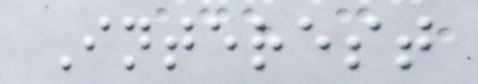Interest
